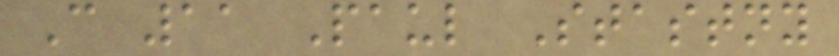C 11 Paul Stastny
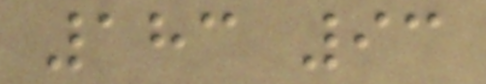183 93
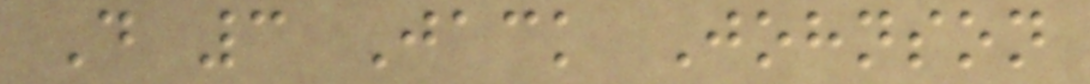D 3 Jack Johnson
